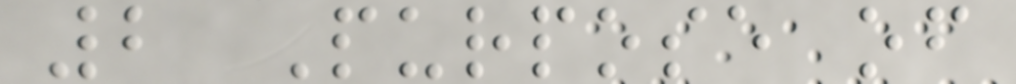2 Purpose of
